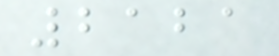2121
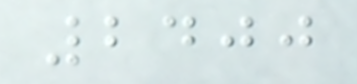2400
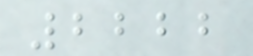2222
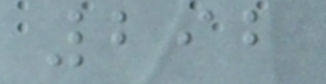292
